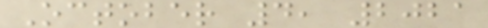October 4, 2021
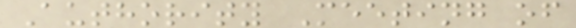Authority Meeting of
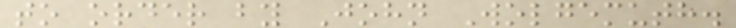to order by John Wolgemuth.
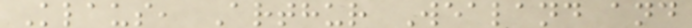Klaus, Arthur Wealand and
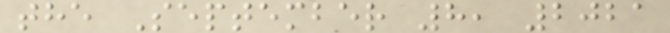the September 8, 2021
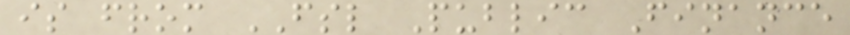is from FSL Public Finance
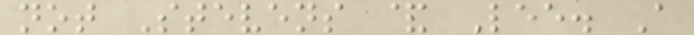not Stevens & Lee. A
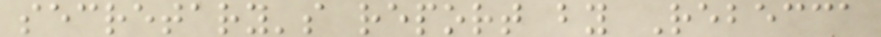secretary's report by Rebecca
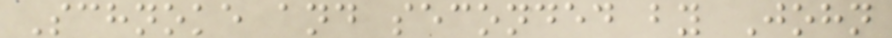Schnoke and seconded by John
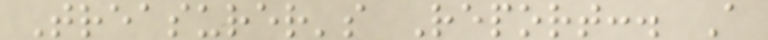Treasurer's Report:. A
